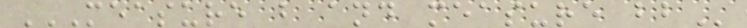MEASURE B AND MEASURE BB
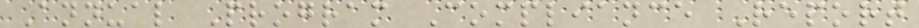Annual Program Compliance Report
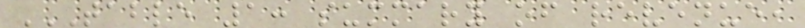TABLE 1: SUMMARY OF REVENUE,
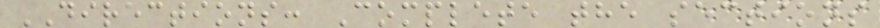DIRECTIONS: Complete the sections
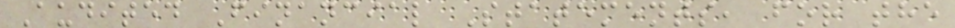Audited Financial Statements, for the
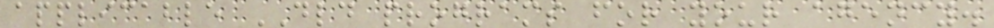applicable DLD programs for your agency.
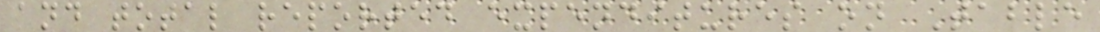and total reported expenditures on Table
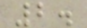2.
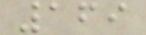169
